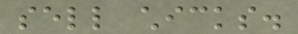sell chicks.
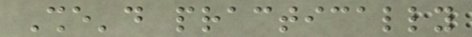She'd practically
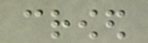crowed
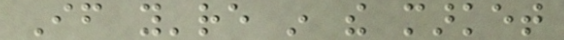If you're in the market
